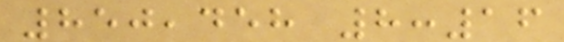850,458 8:16
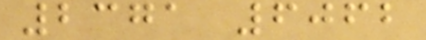2371 6062
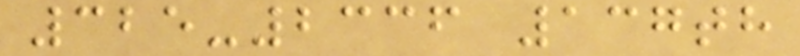325-2336 137th
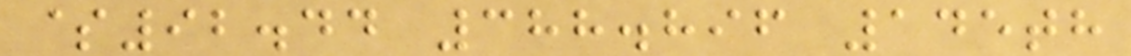$92.44 388.896 145th
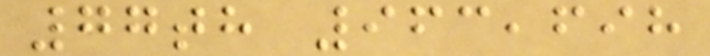77th 963,698
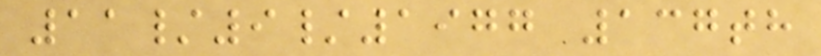11/9/1977 137th
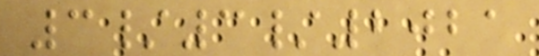3/3/2021
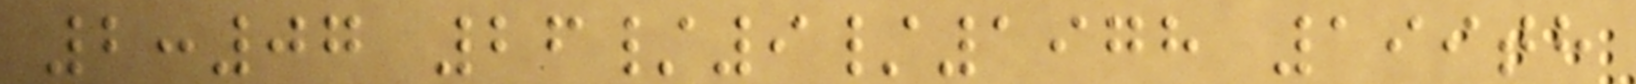2:07 26/9/1978 199th
